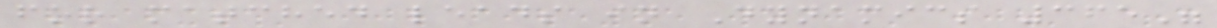for matched leads in Dynamics 365"
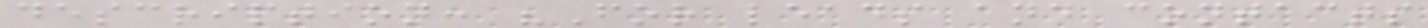description: "For leads and contacts
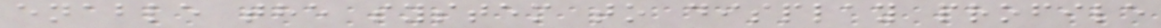enable the system to display profile
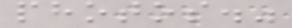photos."
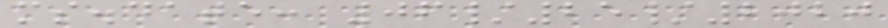ms.date: 06/25/2020
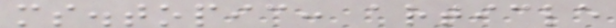ms.topic: article
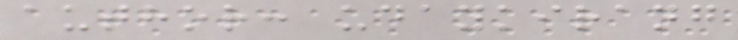author: udaykirang
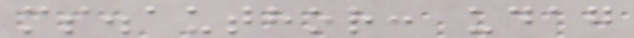ms.author: udag
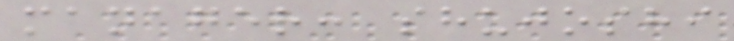manager: shujoshi
